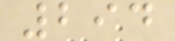294
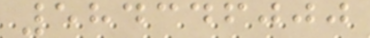584346000
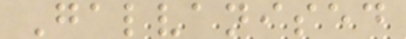Galvanised
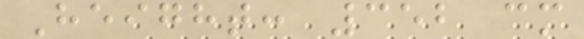Height: 352 cm
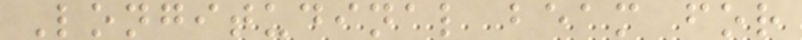Longitudinal beam for
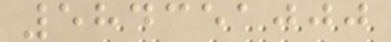584351000
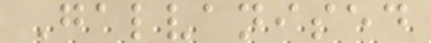Galvanised
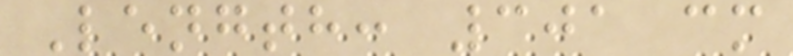Length: 301 cm
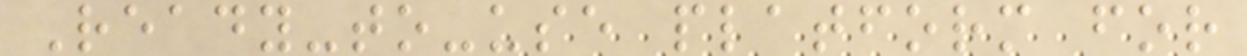Ready-to-use platform for
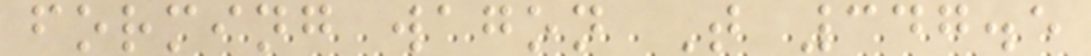forming wagon T 347.5
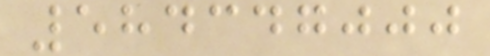584347000
